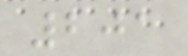201
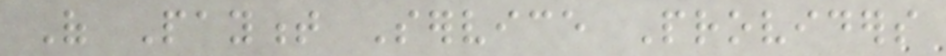Of Payment Service Providers
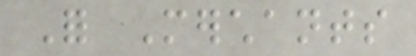For Merchants
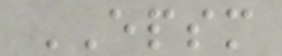EPSM
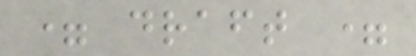= draft =
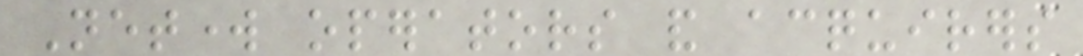Network operators and acquirers
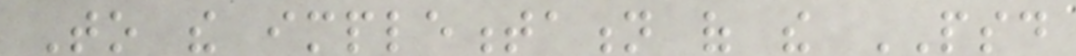To the implementation of the PSD
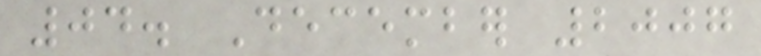04. December 2007
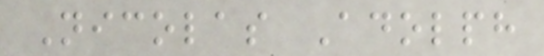Nicolas Adolph
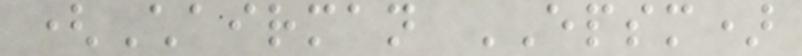(Chairman EPSM)
